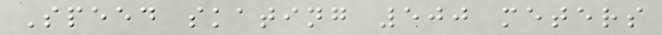Speed skating 500 meters
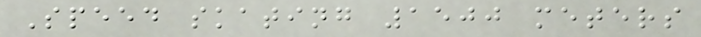Speed skating 1500 meters
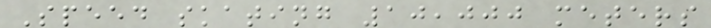Speed skating 10,000 meters
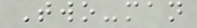Two-man
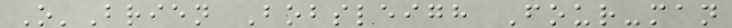O'Brien Bobsleigh Four-man
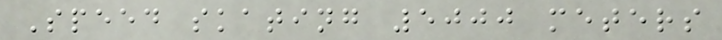Speed skating 5000 meters
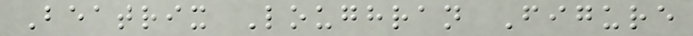Beatrix Loughran Figure
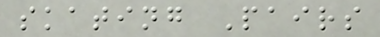skating Pairs
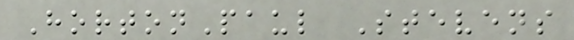HortonPaul Stevens
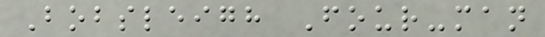Bobsleigh Four-man
